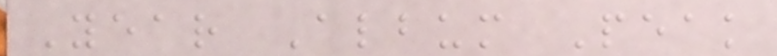Year Album Peak
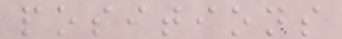positions
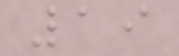19
